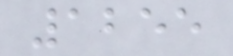1255
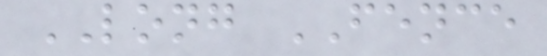LONG FENCE
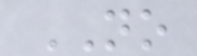NO
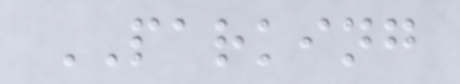PARKING
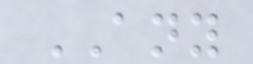ANY
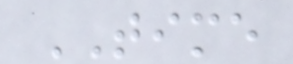TIME
